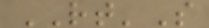RT'S
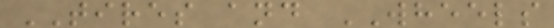TIRES and WHEELS
